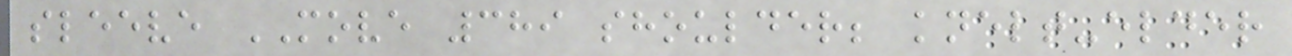sleeve MOVE 389 shoulder; knelt-elder
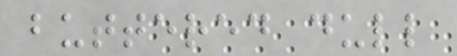buttered dull
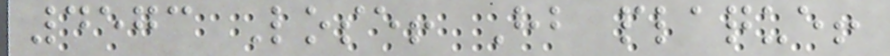4573 Lose! Hb plaque!
